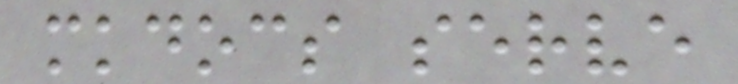mkdocs serve
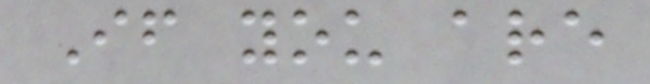If you are
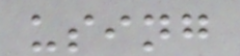using
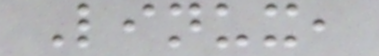Linux,
